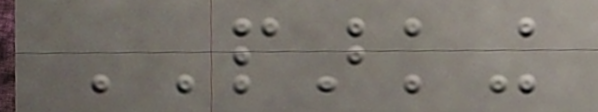PARKING
